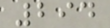294
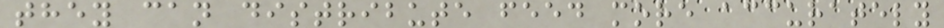they can distribute feed more accurately
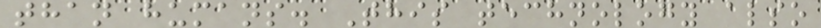than humans. This technology also
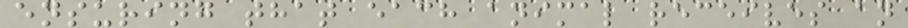ensuring that each animal receives an
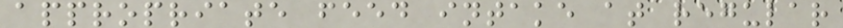appropriate feed intake at regular
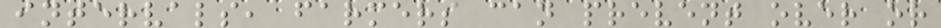intervals, farmers can prevent over or
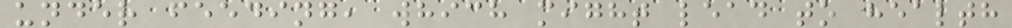under feeding, which might lead to health
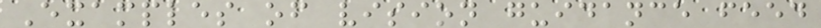Examples of vision guidance feed
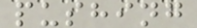pushing
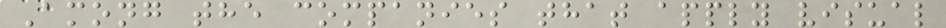Among the companies that apply visual
